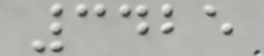3425
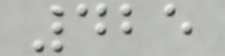425
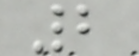2
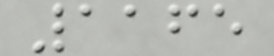1165
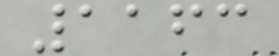1163
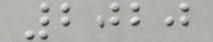2020
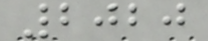2020
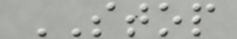STOP
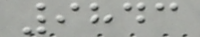9843
